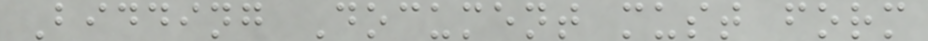Bidding Document must form
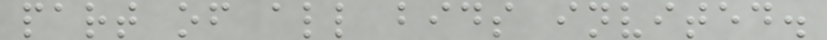part of all bids invited.
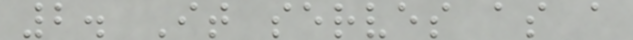2. It serves as a
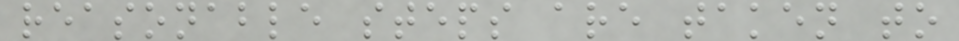reasonable steps are taken to
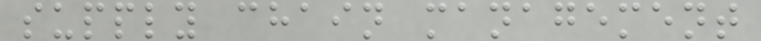supply chain management
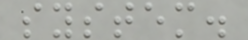system.
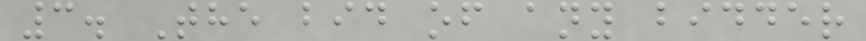3. The bid of any bidder
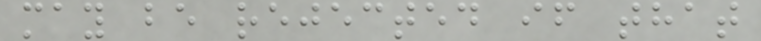may be rejected if that
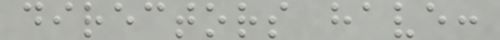directors have:
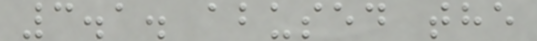3.1. abused the
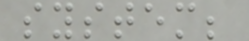system;
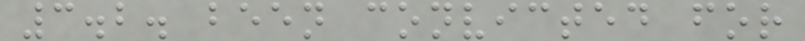3.2. been convicted for
